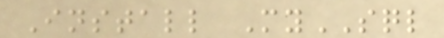Install MySQL
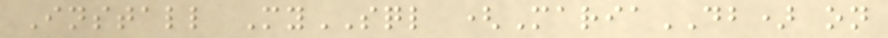Install MySQL (MariaDB) on
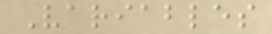Variables
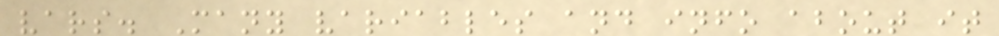vars. Many variables and info about it
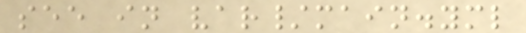see in var/main.yml
